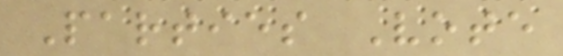Parties Vote
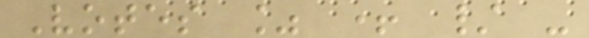Votes % + / -
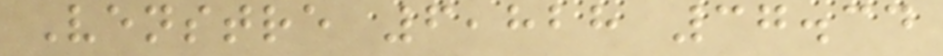Venstre 6,828 37.34
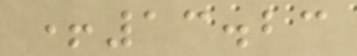+13.23
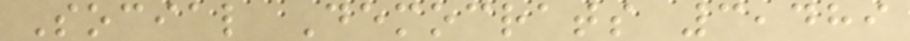Social Democrats 3,489
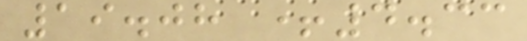19.08 +4.33
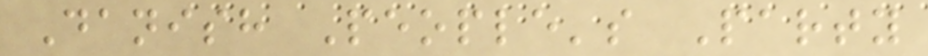Danish People's Party
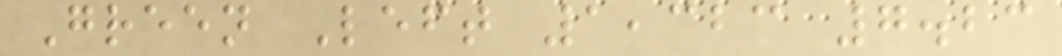Green Left 1,323 7.23
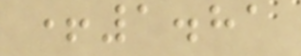+1.81
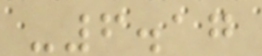-6.17
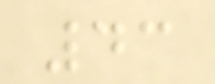43
